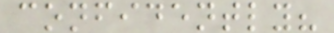confidently?
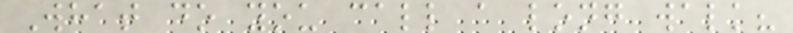What do you call a long walk?
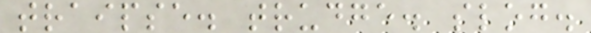traipse. trudge. slog.
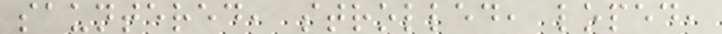sauntered, strolled, loped,
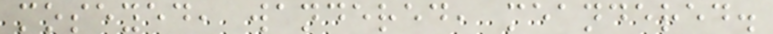moseyed, wandered, meandered.
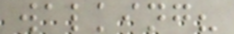walking?
